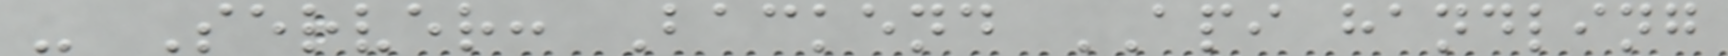- Server: Backend API handling
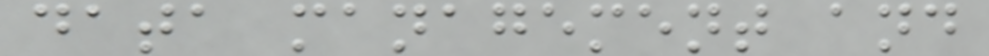data management and
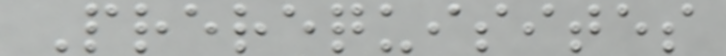Prerequisites
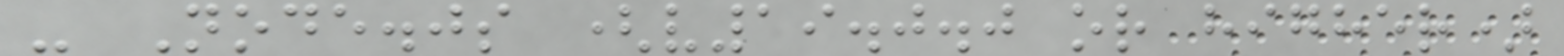- Node.js (v19.0.0 or higher)
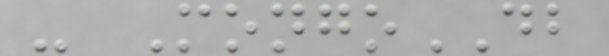- MongoDB
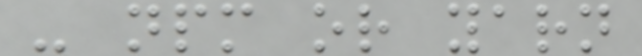- npm or yarn
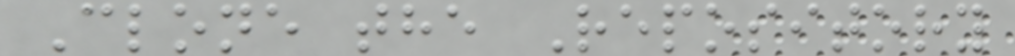Clone the Repository
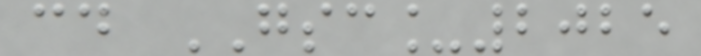cd GSC_2025
